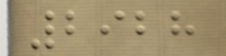2928
